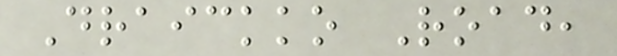Draickko Road,
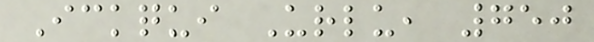Ickqui Urlu, 750
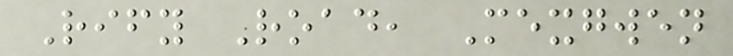Rify Road, Mexgwen
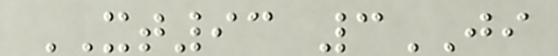XT93 3JI
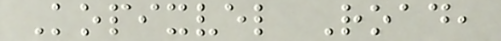Kopixvel Road,
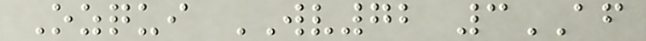Ozqui WV72 3AF
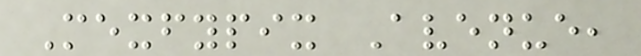Mexfypix Avenue,
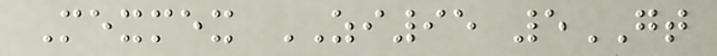Mexmex ZI95 5GT
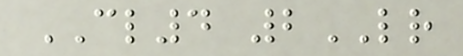CL4 2LR
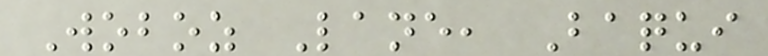Woboz Lane, Baqui
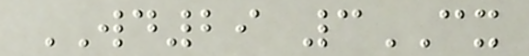WD29 3CX
